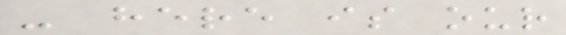- here is our
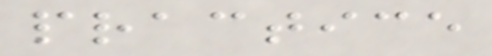practice
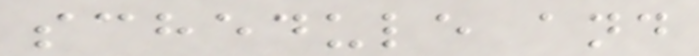schedule and
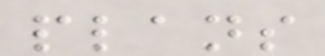plans
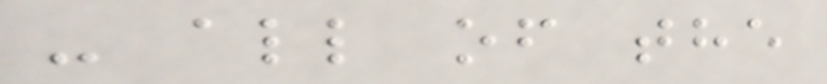- all of the
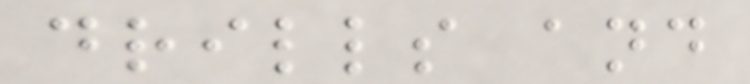drills and
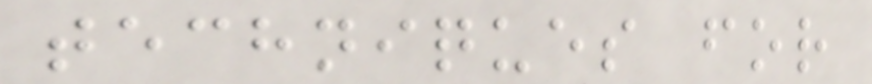techniques for
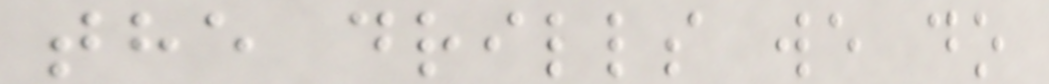the drills we do
